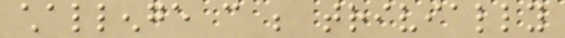challenge can be trivially
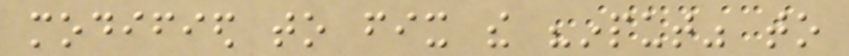modified to fix the "input" to
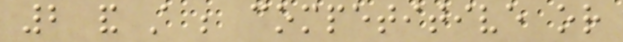2 and still be competitive or
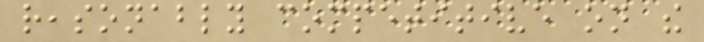reasonably competitive on the
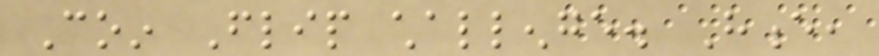Coin Flip challenge. Hence,
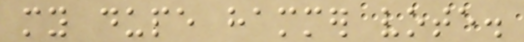my dupe hammer vote.
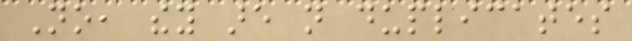No, they are not duplicates
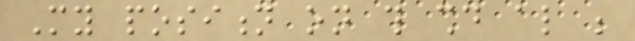My position on this should also be
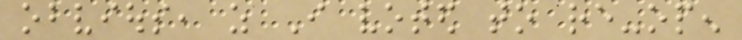obvious, as I voted to re-open
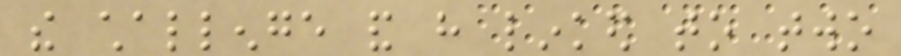the challenge and have linked to two
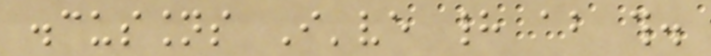discussions I've had about this.
